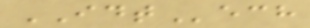IDTech
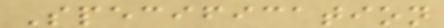Specification
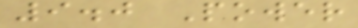9.0 Power
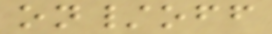on/off
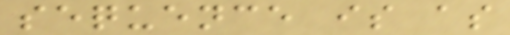sequence is as
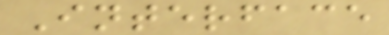Interface
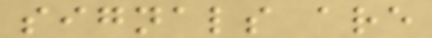signals are
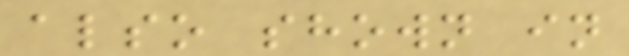also shown in
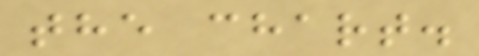the chart.
